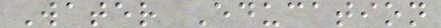Water Education
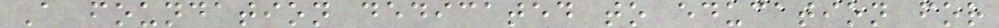A foundation dedicated to education for
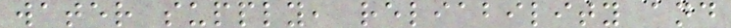water supply, reliability and
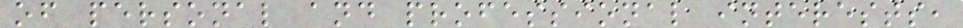of personal and professional interests,
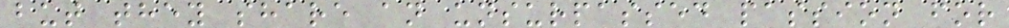but they share an unsurpassed passion for
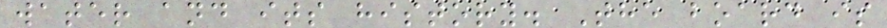water and its history. The board is
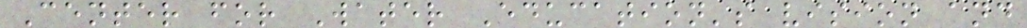Center for Water Education's vision and
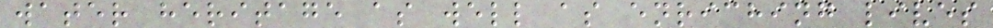water heritage as well as enriching lives
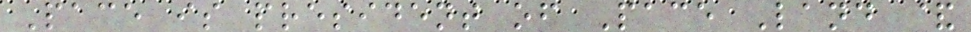Pace is president of Pace Land &
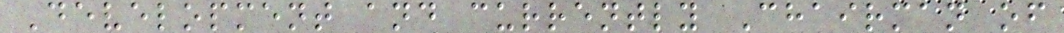Development and currently Chairman of
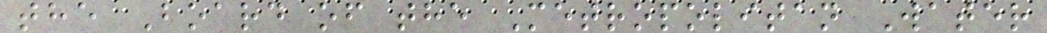the Board of the Metropolitan Water
